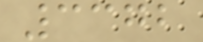3372
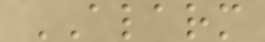ALARM
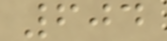604
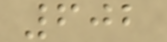602
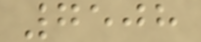7508
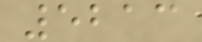5213
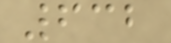632
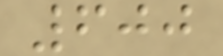600
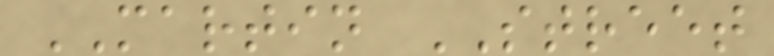MARTIN STREET
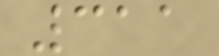311
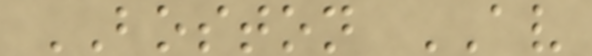BOSTON AV
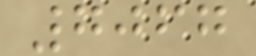7067
